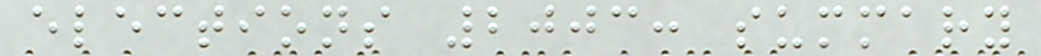elections 2003: summary
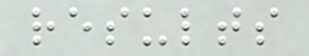results
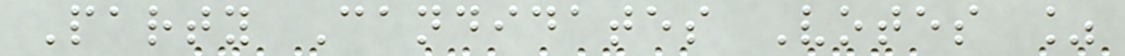Party Candidates Votes %
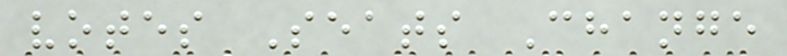votes Seats Change
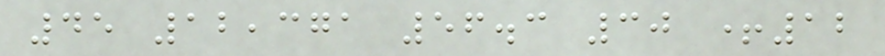45 12,371 56.3 30 +12
